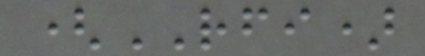(RFI)
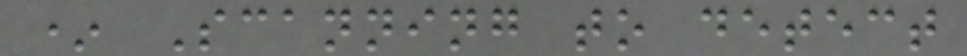* Scanning to detect
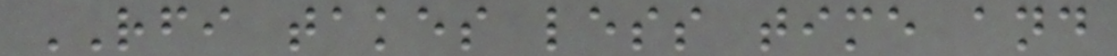RFI takes less time and
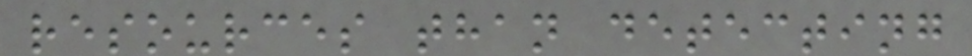resources than detecting
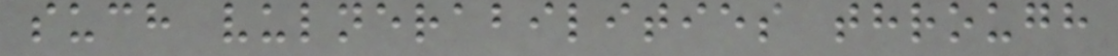such vulnerabilities through
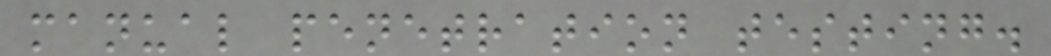manual penetration testing.
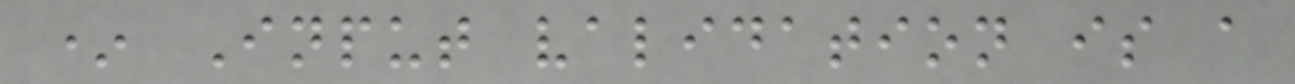* Input validation is a
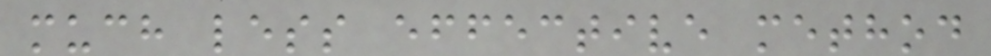much less effective method
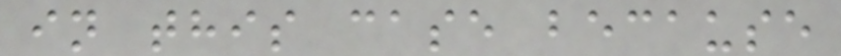in this case because
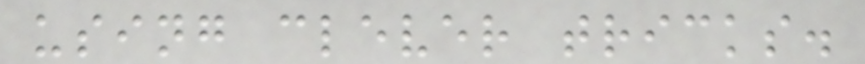using clever tricks.
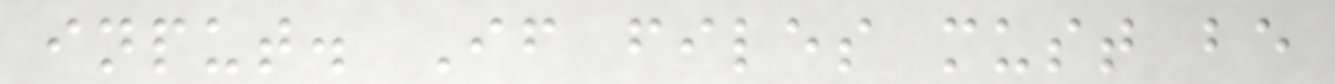input. If files must be
